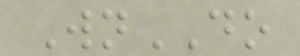WnDO
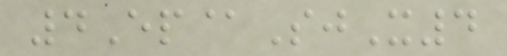4Ep@SjX4
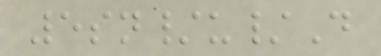5sn/u/D
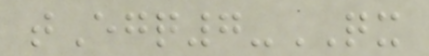tEgq7-QX
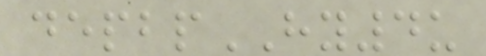depbpHY4u
